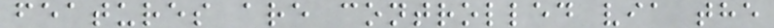features are controlled via the
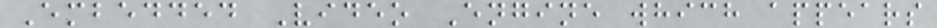Embedded Video Engine which appears
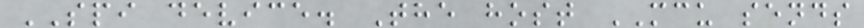SPI device. The host MCU sends
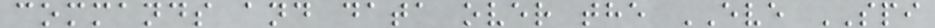commands and data over the EVE SPI
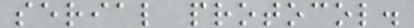serial protocol.
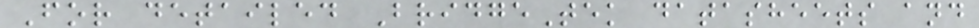For detailed BridgeTek datasheets and
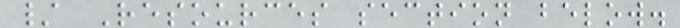/ Resources section below.
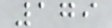179
